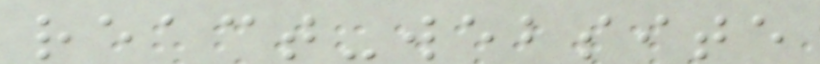react-website
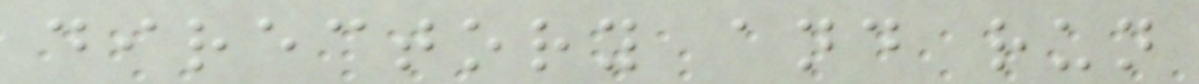directory and run
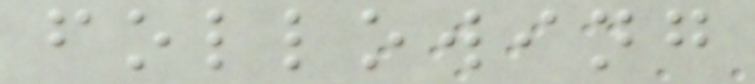following
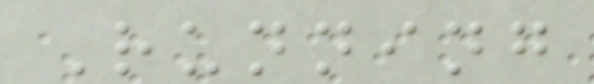Running
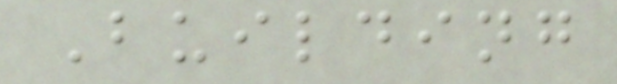Building
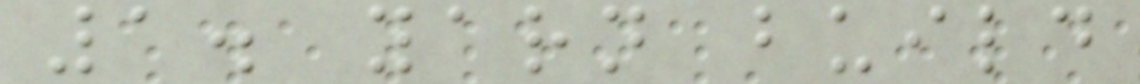1. yarn build
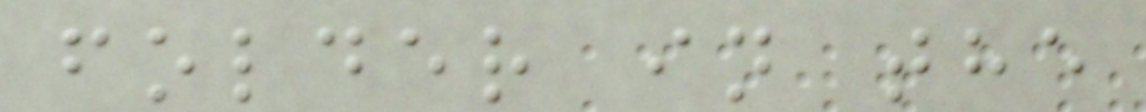folder in the
